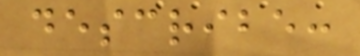describe:
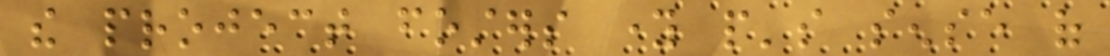the project fosters young people's sense of
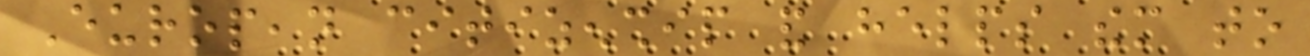European citizenship and helps them to
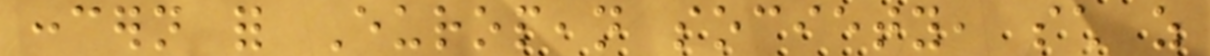concern for European society, such as
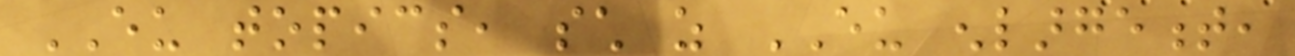EU topics, such as EU enlargement,
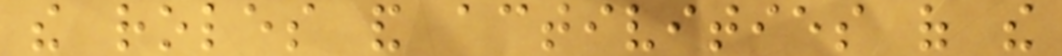the roles and activities of the
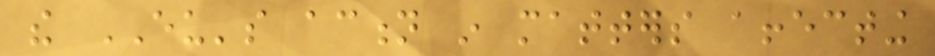the EU's action in matters affecting
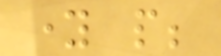young people;
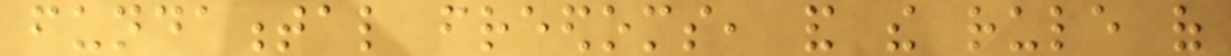fundamental freedoms, and the rule of
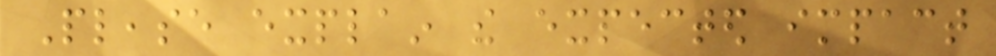Please explain the expected impact
